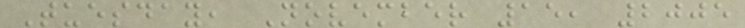Tuesday, November 15, 2005
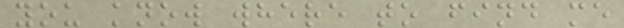you know where to find me
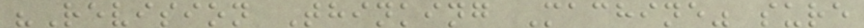"Revision Thinking Machine" sure
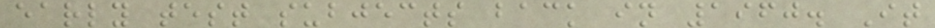early test subjects back in 1960. It
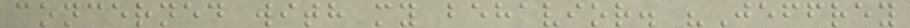concerned with my behavior. "Jeffrey
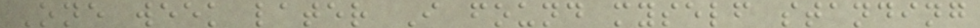One week later I found myself standing
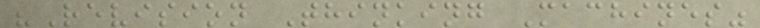"Revision Thinking Machines"
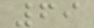69
